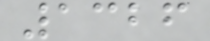1326
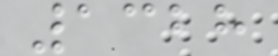1328
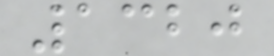1320
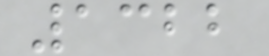1322
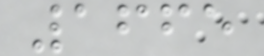1665
